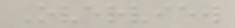Overview
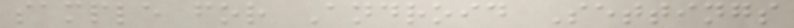sample for Android Settings
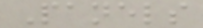Panels
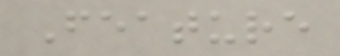Feature
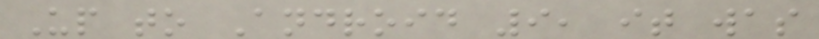Up to Android 9, it was
